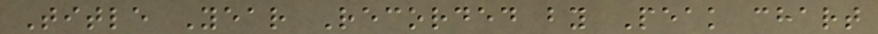Title Year Recorded by Peak chart
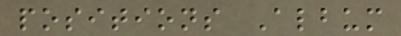positions Album
